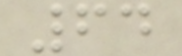64
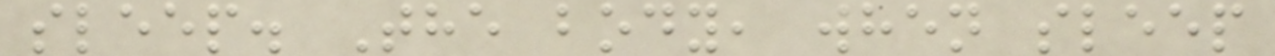sleep. The body, when sleep
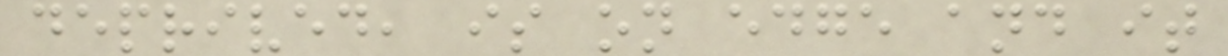deprived, is on edge and it
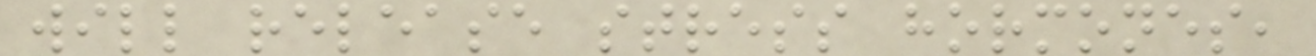will release stress hormones,
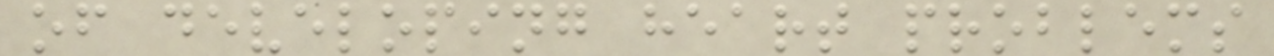of developing heart problems
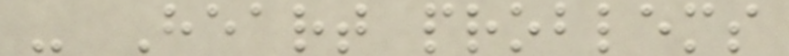- Heart problems
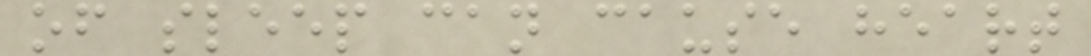of sleep can cause heart
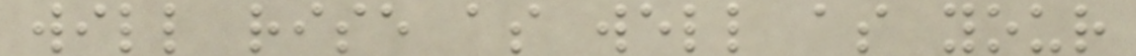will rise as well as your
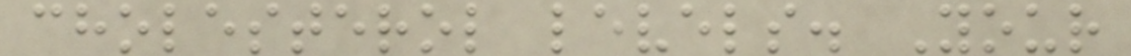cholesterol levels. Your
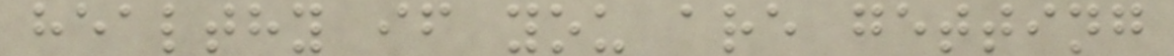healthy if you are getting
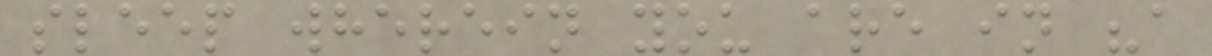sleep wherein you are in "a
